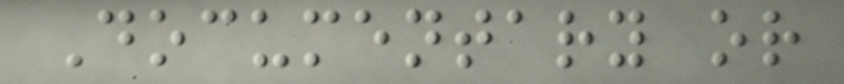Documentary or
